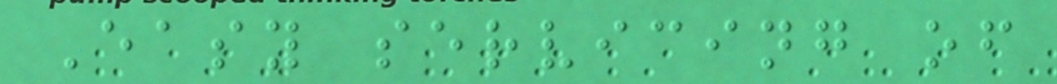Easy servicing of
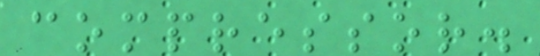compressor.
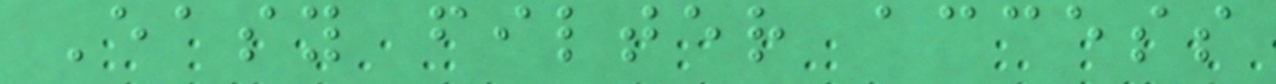Easy filter access
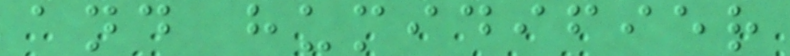and humidifier
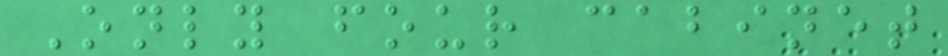Only four cabinet
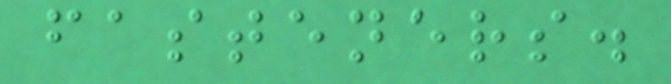fasteners.
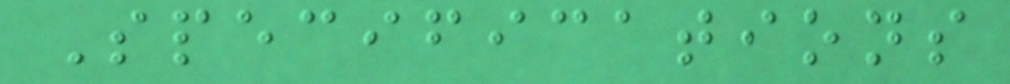Specifications
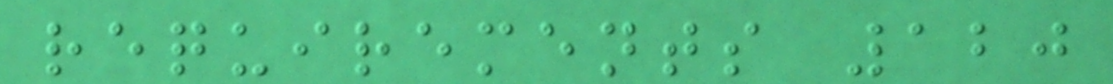requirements 120
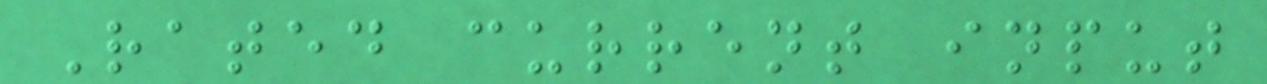Rated current input
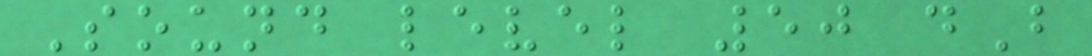Sound level 50 dB
